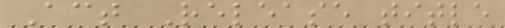Act Release title
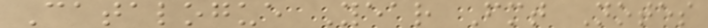Catalogue Year Fmt Notes
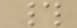#
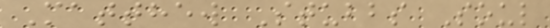Matthew Stubbs Soul
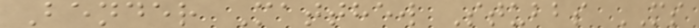Bender Matthew Stubbs MS
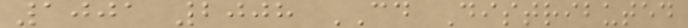1001 2008 CD Distributed
